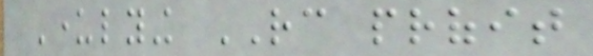Underlying RC profit
